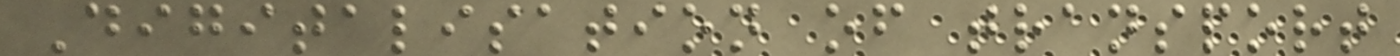Digitalisation of transport
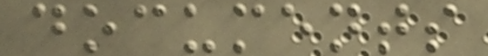documents
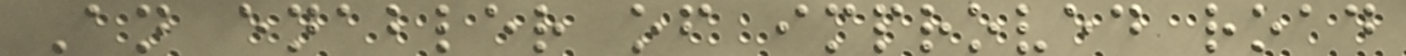An enabler of improved road
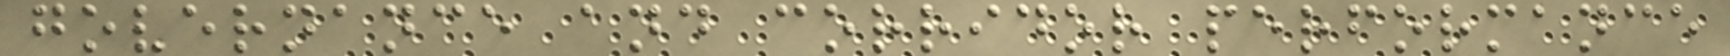governance and corridor performance
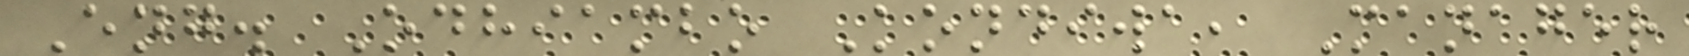Eng. Odhiambo Kondiwa, Manager
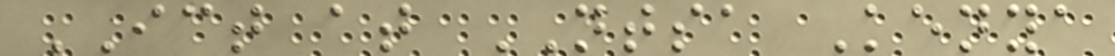ICT at NTSA Kenya
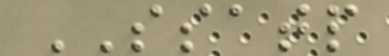SSATP
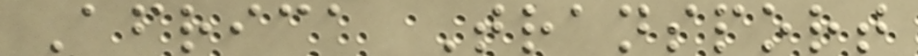Africa Transport
